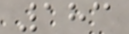183
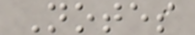Notes
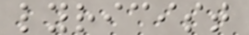lyricist
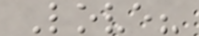Love?
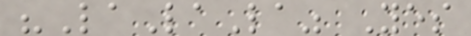"LaLaLa" Yes
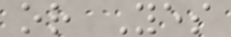or Yes
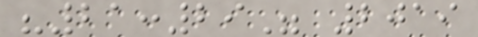"21:29" 2019
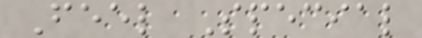Feel Special
